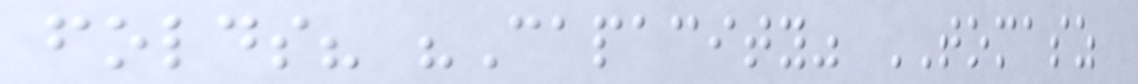folds? "Capacity" TOMASZ
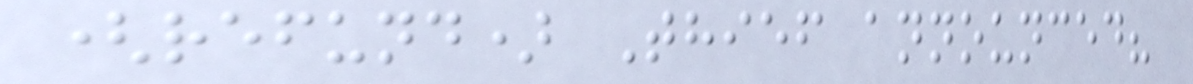(refund) Thief announced?
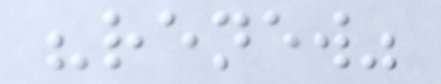"renew"
